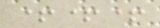+++
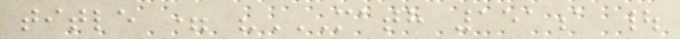title = "MATH 151A |
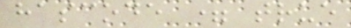hascode = true
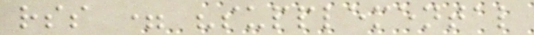rss = "supplemental
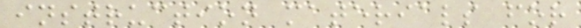instruction materials for
